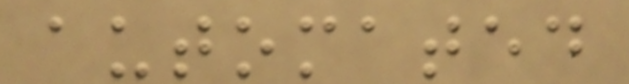automated
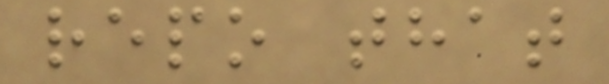repo that
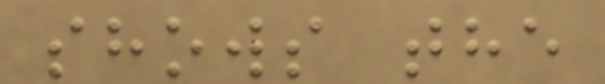shows the
